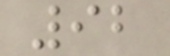92
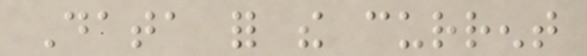Data for the current
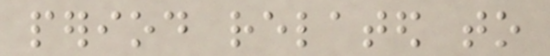period related to
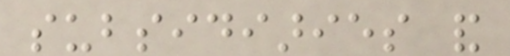subsidiaries and
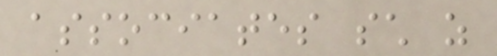associates such as
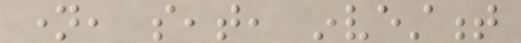name, seat, investment
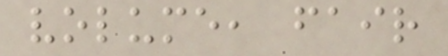volume, fair
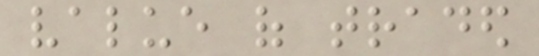value of traded
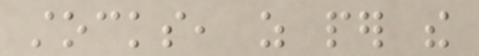stocks, as per the
